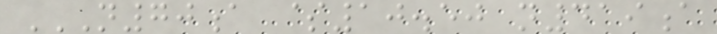N70A $10.50 N419A
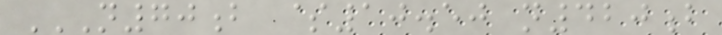N70B $10.50 N420B
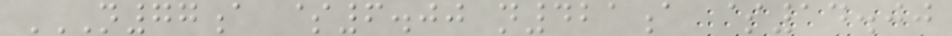N77A $6.00 N421A $14.00
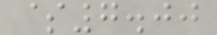$7.00
